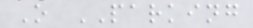O PARKING
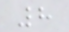8
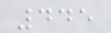445
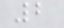2
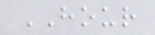HOUR
